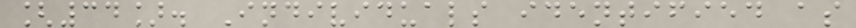[34]. Individuals identified as
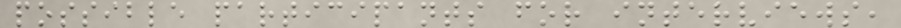possible participants for interviews,
